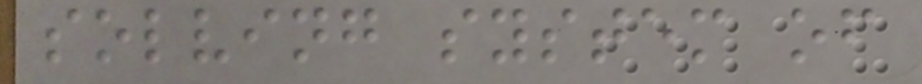solving system of
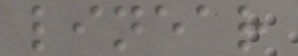linear
